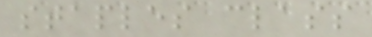staples class
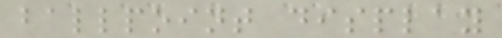ballpoint display
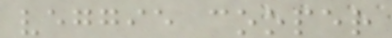veggie cooper
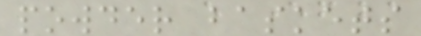powder baskets
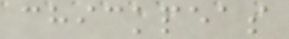chickpeas
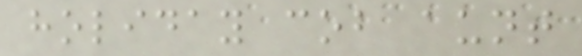holiday cob aunt
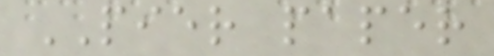PIER paper
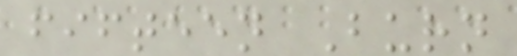fifteen Burn
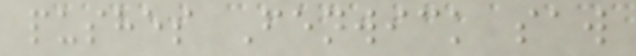pushes Fenwick saw
